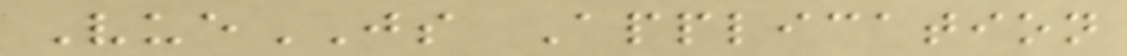VueJS Application
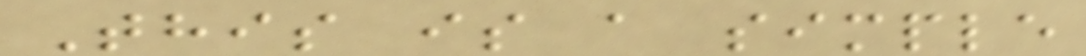This is a simple
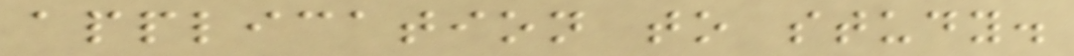application to study.
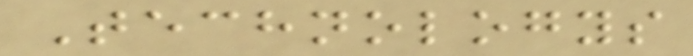Technologys
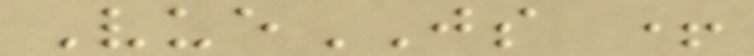VueJS +
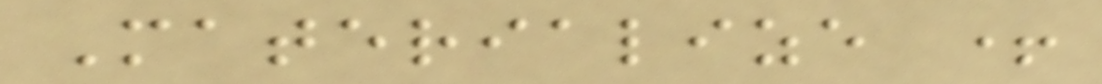Materialize +
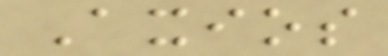Axios
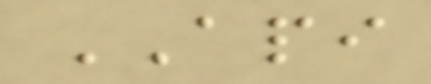API
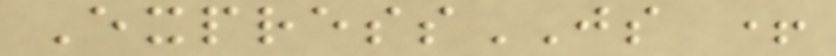ExpressJS +
